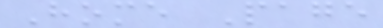Home Page
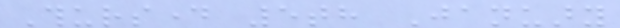Thursday 5th January
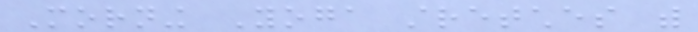Morning Yoga stretches with
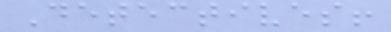Detectives!
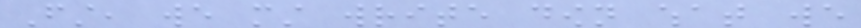First, we must write down what we
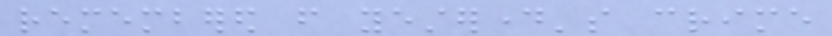remembered from yesterday's crime
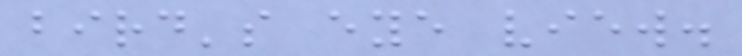bird's eye view.
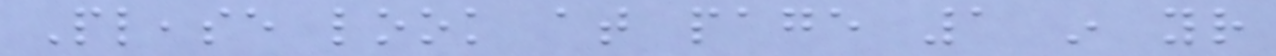Please look at page 1 in your
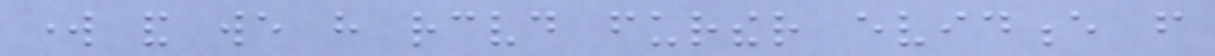work and we have received further evidence from
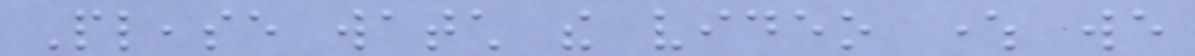Please watch the video where we
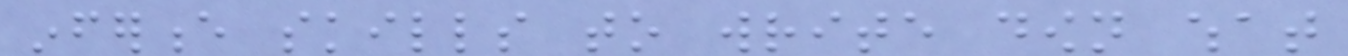inference skills to write down what
